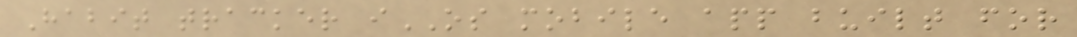Habit tracker iOS mobile app built for
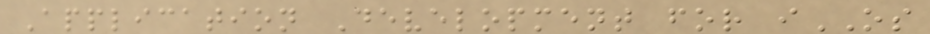Application Development for iOS
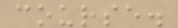course.
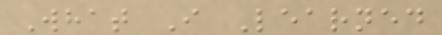What I Learned
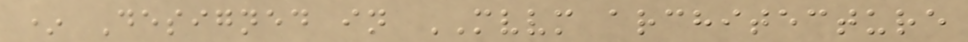* Designed in MVVM architecture
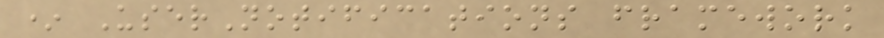* UserNotifications framework
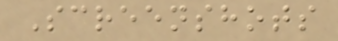Screenshots
